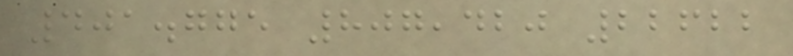401.775 807,420 22622
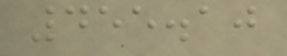455.10
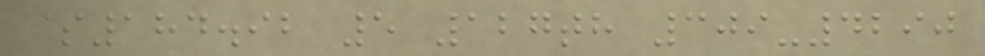$184.92 5 127th 309-4290
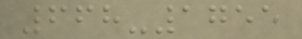668-1755
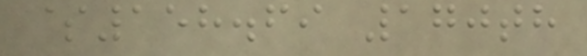$158.69 170th
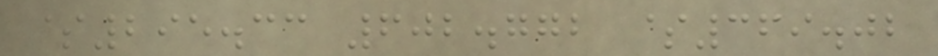$295.33 602.772 $369.02
